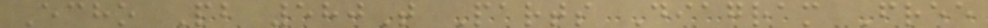Echo Pb 580T Parts Diagram Free
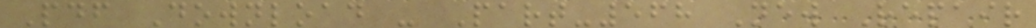Pdf Download - Part-568 New Repair
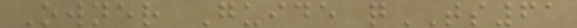Owner Guide qTS61
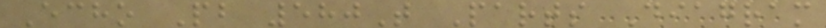Echo Pb 580T Parts Diagram
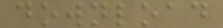download
